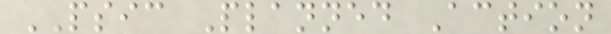PSIC Planned Action
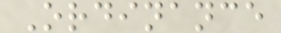Ordinance
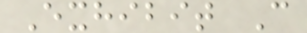Exhibit C
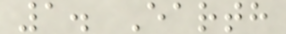1. Earth
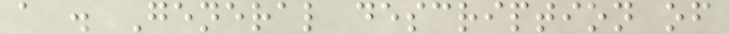a . General description of
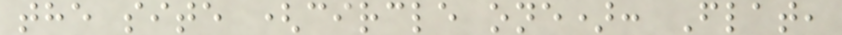the site (circle one): Flat,
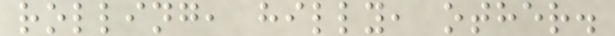rolling, hilly, other.
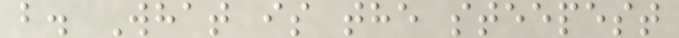b. What is the steepest
